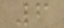6
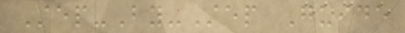Step-By-Step Guide
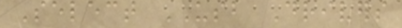Select USB Drivers
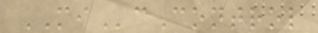MIcControl
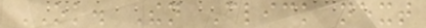OK. Then Click next
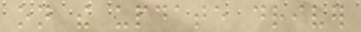on the update driver
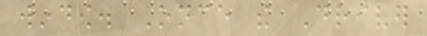window. Once the Driver
